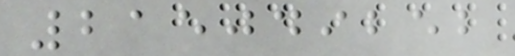215049252
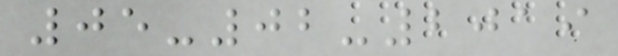05-02-2019
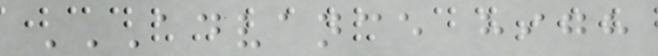ADVANCE HIGH
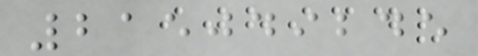215049245
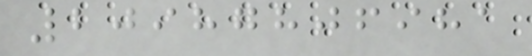20987806981
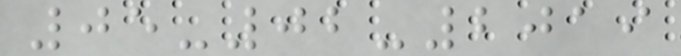05-02-2019
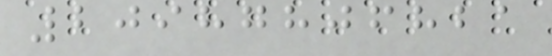20987806821
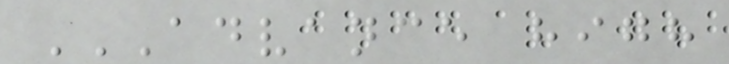ADVANCE HIGH
